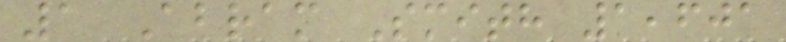1 Abram Smith 1,601
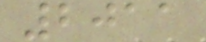2011
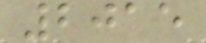2015
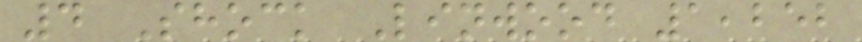4 Shock Linwood 1,252
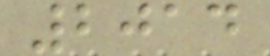2014
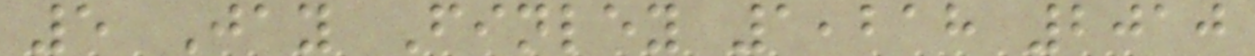5 Jay Finley 1,218 2010
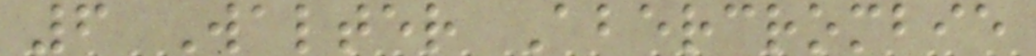6 Walter Abercrombie
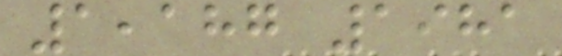1,187 1981
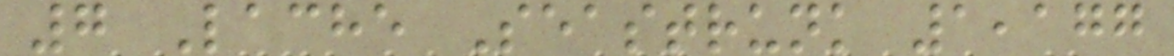7 Lache Seastrunk 1,177
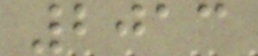2013
